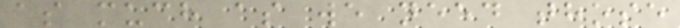as much as we need those
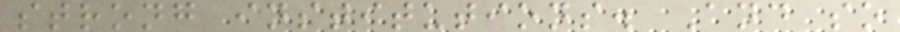strong institutions. And so
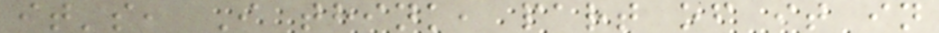it's, I think, part of it in
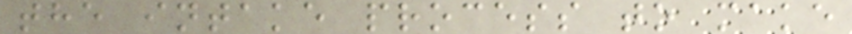the intake process to make
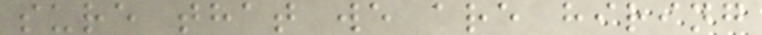sure that we are hiring
